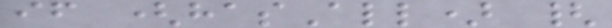if (hasAll) {
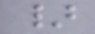}
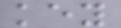key
